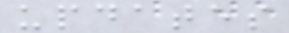updates
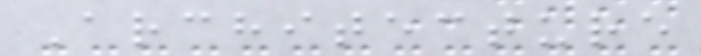Architecture
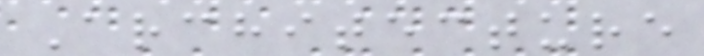Architecture
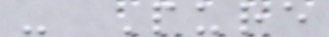- Pure
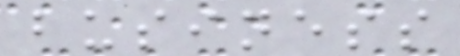business
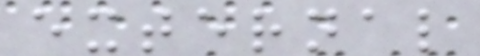external
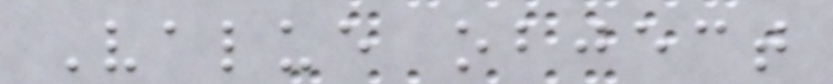Value object
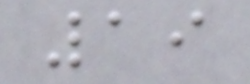19
